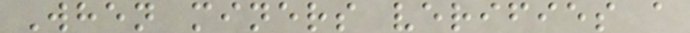When miners verifies a
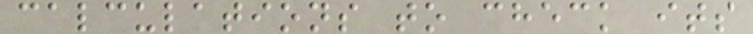calculations to check its
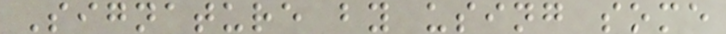Signature by using some
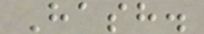Hash.
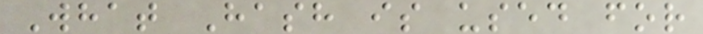What Hash is used for
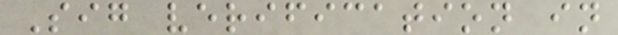Sig verification in
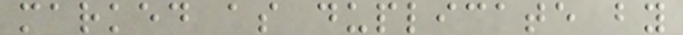marked as duplicate by
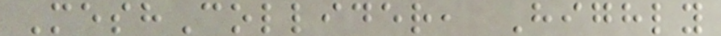MeshCollider, Highly
